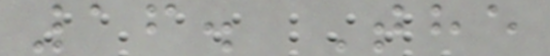16. The
